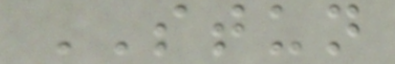STUN
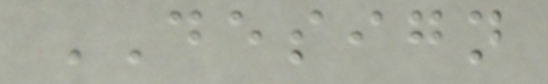DESIGN
